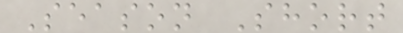Season Short
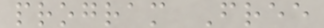program Free
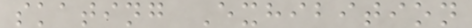skating Exhibition
